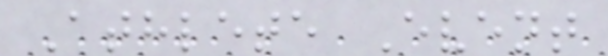Athlete Event
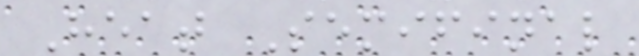Heat Semifinal
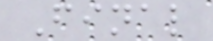Final
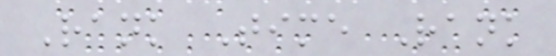Rank Time Rank
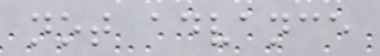not advance
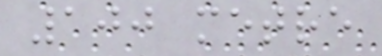100 metre
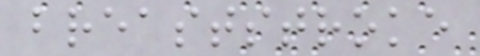breaststroke
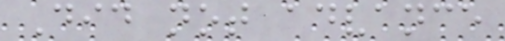Did not advance
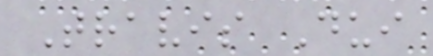Travis Dui
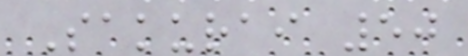Sakurai 50
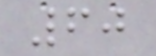60
